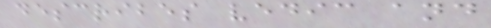describes vedic and
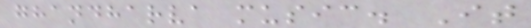ghandharva music. It
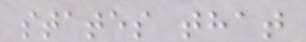states that
